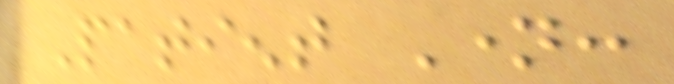Patient Name:
